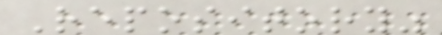Repository"
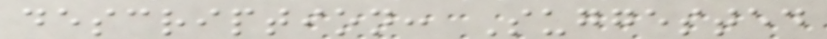description: Suggested
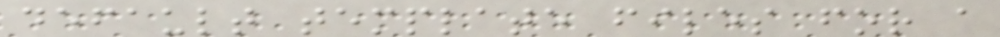default template files for a
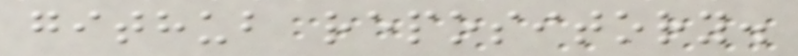github repository.
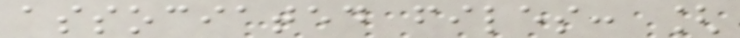associated files: [
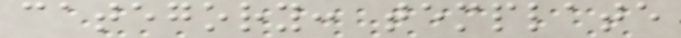category: template
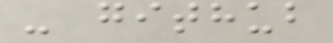- github
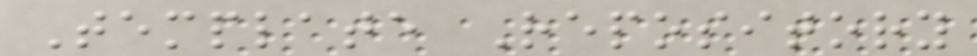Template Repository
